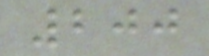200
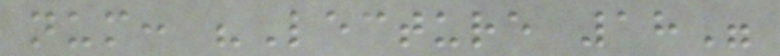num: "Lecture 18"
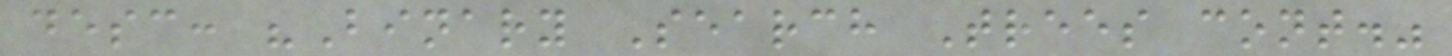desc: "Binary Search Trees cont."
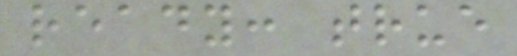ready: true
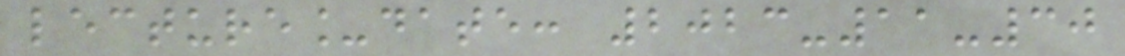lecture_date: 2023-11-30
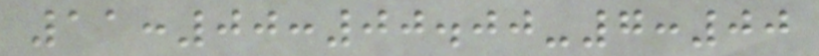11:00:00.00-7:00
